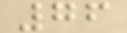76
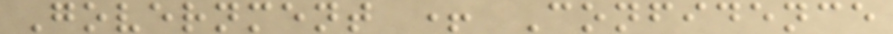Government + Confidence
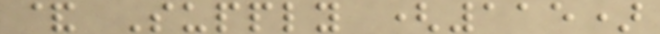& Supply (115)
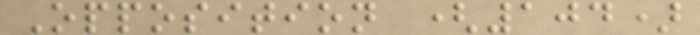Opposition (104)
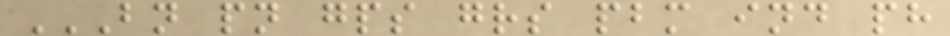BN PN GPS GRS PBM IND PH
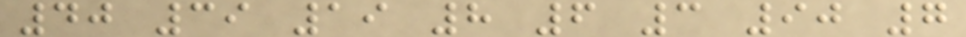40 39 19 8 6 3 90 7
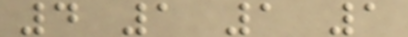4 1 1 1
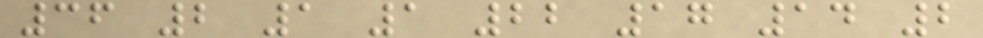36 2 1 1 22 17 14 2
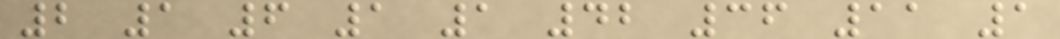2 1 6 1 1 42 36 11 1
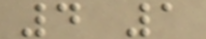4 1
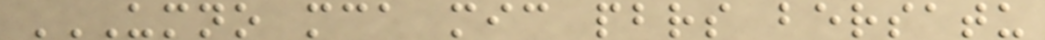UMNO MCA MIC PBRS BERSATU
